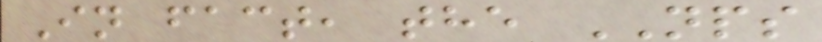In fact, the NPS
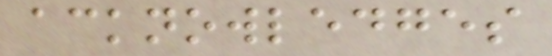acknowledges
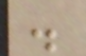.
